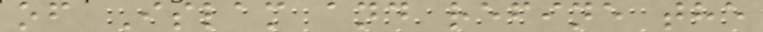of Islam and refine the
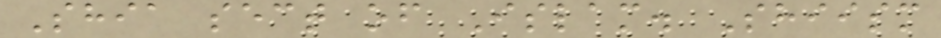Shia sect of Islam. Shiism
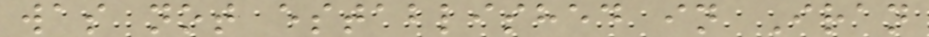was not established in Iran
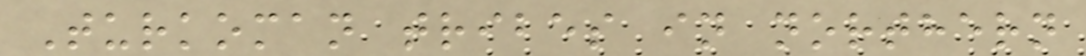Turkoman tribes in northern
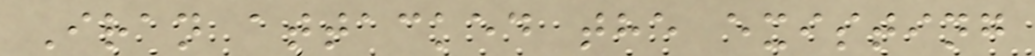Iran attacked the existing
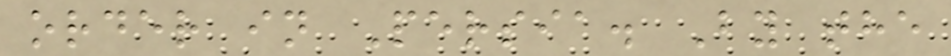order in Persia. By the
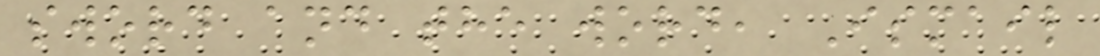sword and the word, Ismail
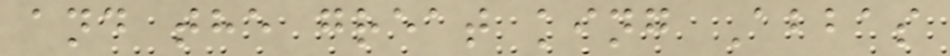and the great king Abbas
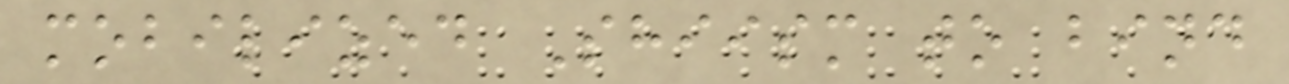mobilized Shiism to bind
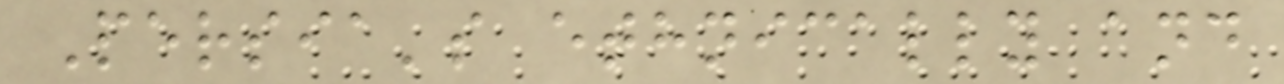Persia's ethnically and
